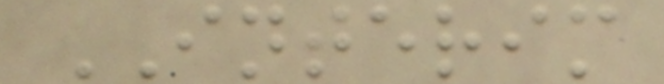INTERIM
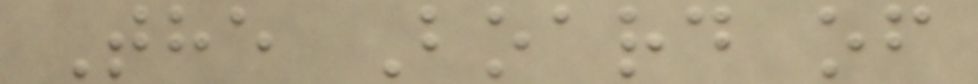The Board of
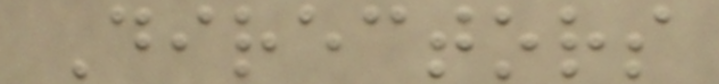Directors
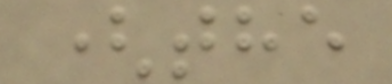(the
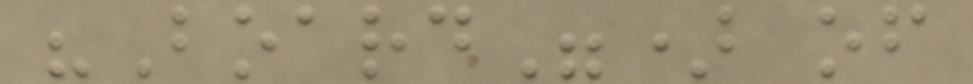"Board") of
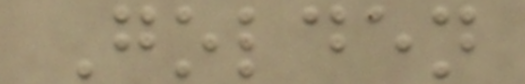Golden
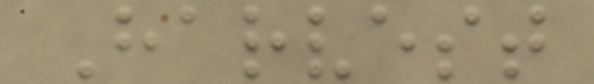Harvest
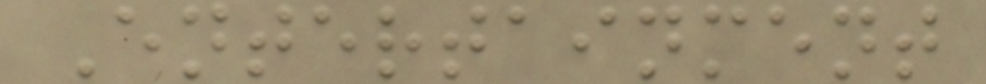Entertainment
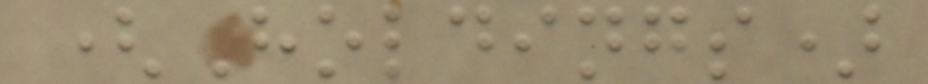(Holdings)
